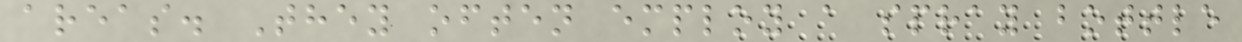areas. They often employ a spray bottle
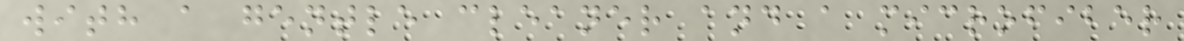with a gentle cleaner and a microfiber
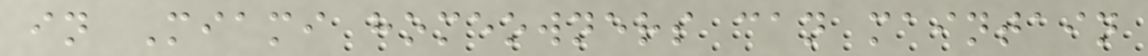in Miami homeowners can maintain
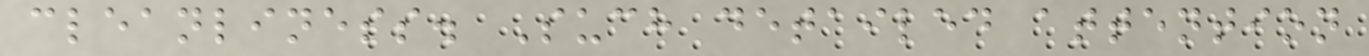cleanliness. Such detailed attention
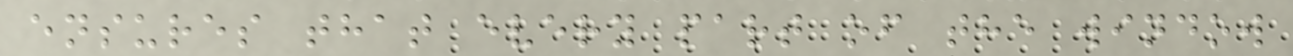ensures that every part of the window
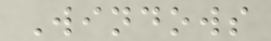Windows
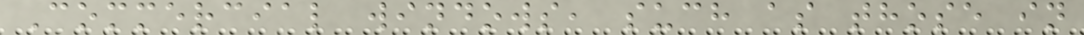Commercial windows, such as those in
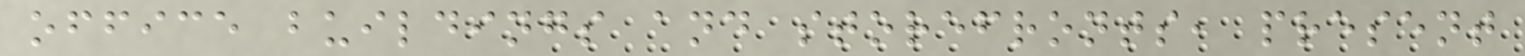office buildings and storefronts, present
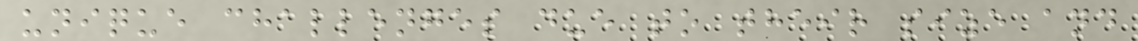unique challenges due to their size and
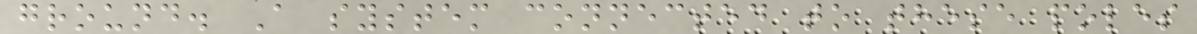ground. A system connected to these poles
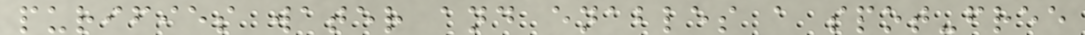purifies water and enables a spot-free
